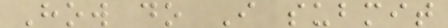How do I submit
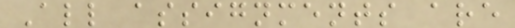All assignments are
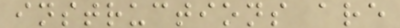instructions are
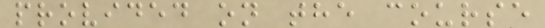provided on the course
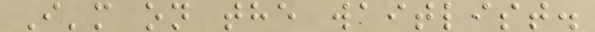I'm on the waitlist.
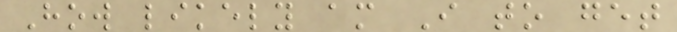How likely am I to get
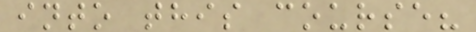into this course?
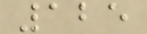125
